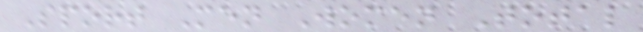Sport Men Women Total
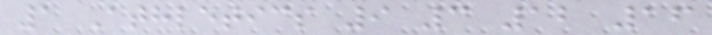1 Athletics 9 3 12 16
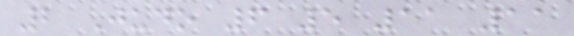2 Judo 6 5 11 11
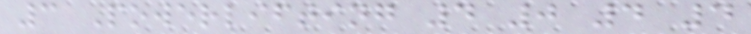3 Powerlifting 4 0 4 4
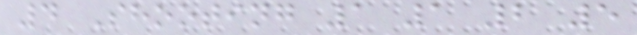4 Shooting 1 1 2 5
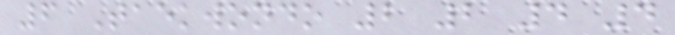6 Taekwondo 2 2 4 4
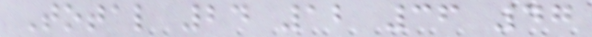Total 24 12 36 47
